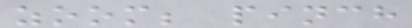zoom; pinch
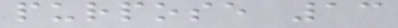purpose 13
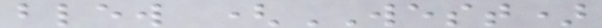blew (WEST)
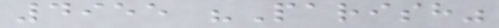4955 "Parish"
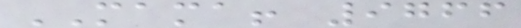MAMA! 9766
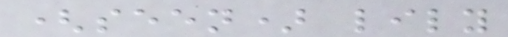(seen) lily
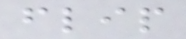flip
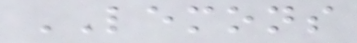LEMONS
